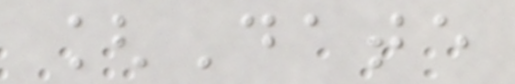[Date
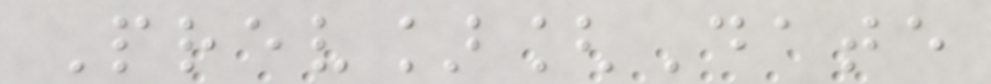Prev][Date
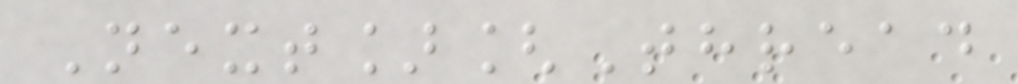Next][Thread
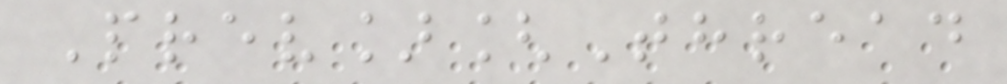Prev][Thread
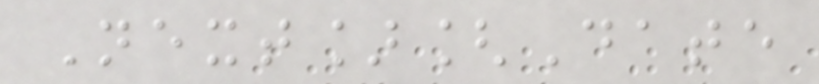Next][Date
